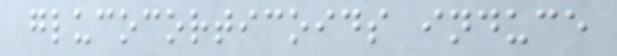glucocorticoids induce
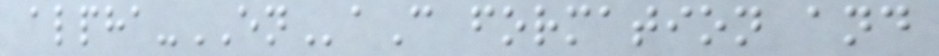alpha-ENaC formation and
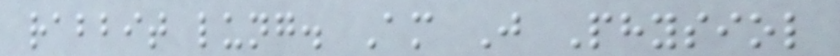rabbit lung. Am J Physiol
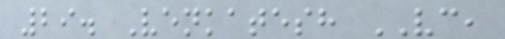29. Venkatesh VC,
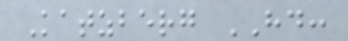Katzberg HD:
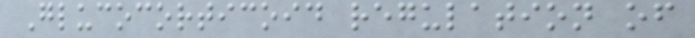Glucocorticoid regulation of
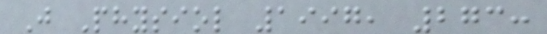J Physiol 1997, 273:
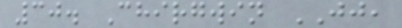30. Chirgwin JJ,
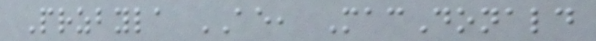Przbyla AE, MacDonald
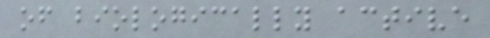of biologically active
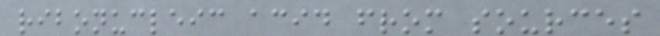ribonucleic acid from sources
